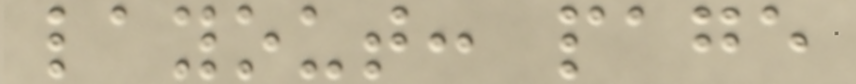layout: page
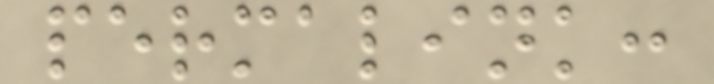permalink:
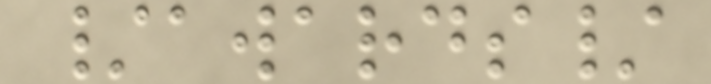/awards/
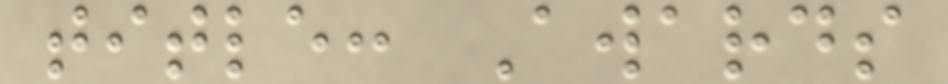title: Awards
